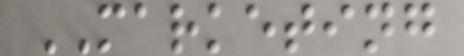MARKETING
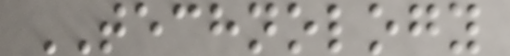TECHNOLOGY
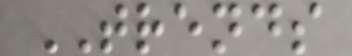TRENDS
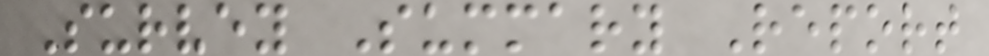Survey Summary Report
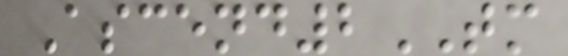Ascend2TM
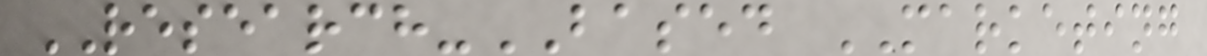RESEARCH-BASED MARKETING
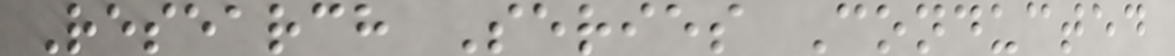Research Series Conducted
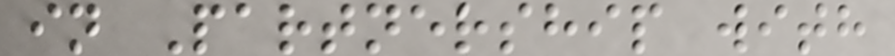in Partnership with
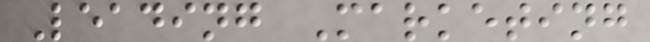Leading Marketing
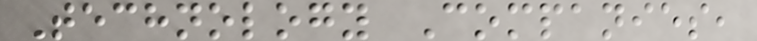Technology Companies,
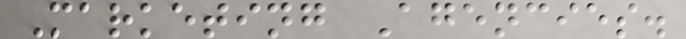Marketing Agencies.
